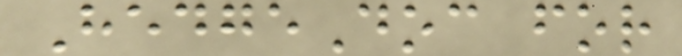HedgeDoc for
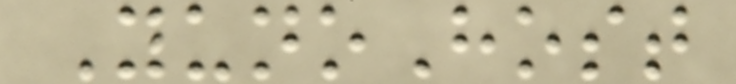YunoHost
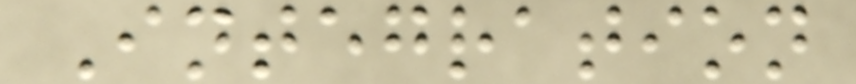Integration
